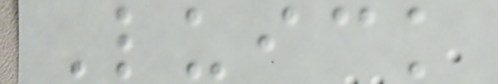Luick
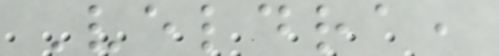Veldra,
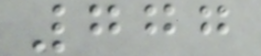777
